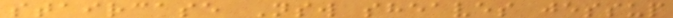staircase Nsw sheaves jessup
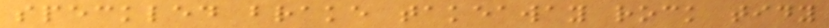speckled brake takeaway rock tidy
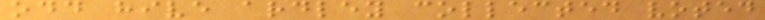odd hive ardley collected voted
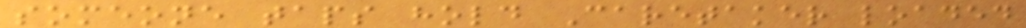someone taps hold Caretaker loaded
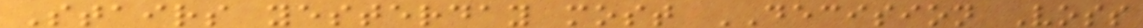Stairs yesterday most DECISION Voss
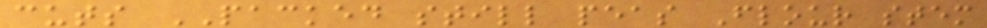cuts PACKED still peas Flour stem
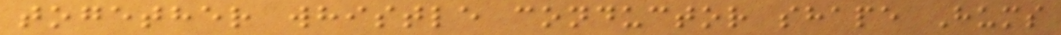together whistle conductor shape Hums
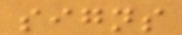signs
